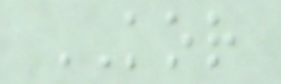KOR
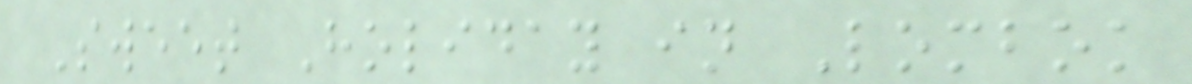Sweet Holiday in Lombok
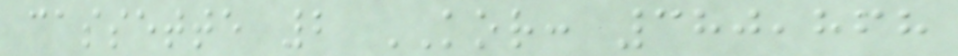cassette 2 KOR: 380,868
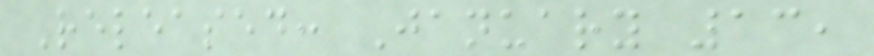Released: January 13,
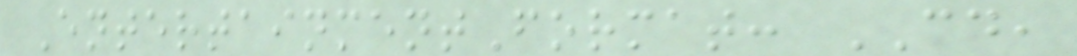EntertainmentFormat: CD,
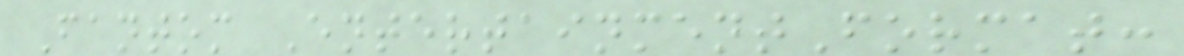Fantom EntertainmentFormat:
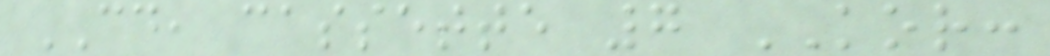CD, cassette 7 KOR:
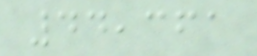44,361
